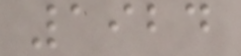1924
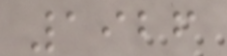1926
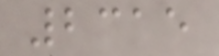2315
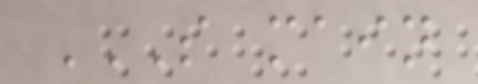S MAIN
